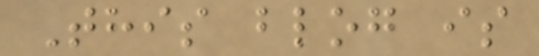This blog is
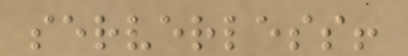serverless!
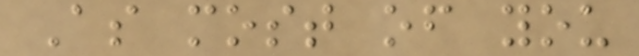As most of you
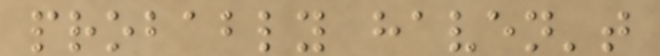probably haven't
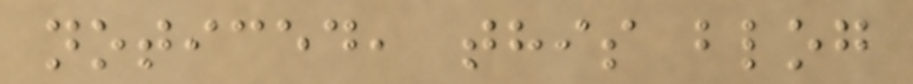noticed, this blog
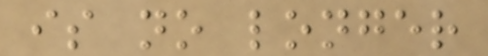is no longer
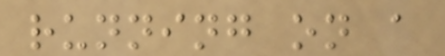running on a
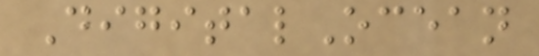DigitalOcean
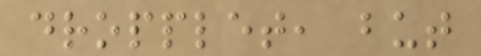dropplet, but
